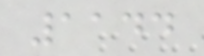1144
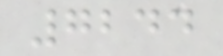7244
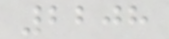2208
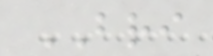BRI
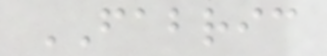FABRIC
